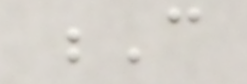C
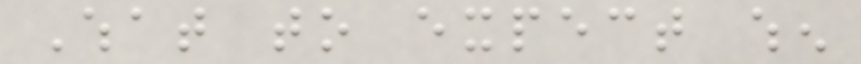What to expect when
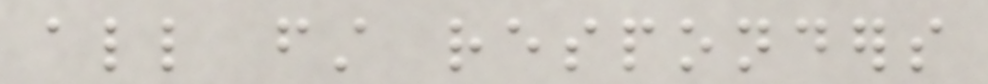all first responders
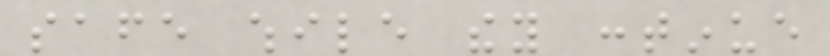safe while they continue
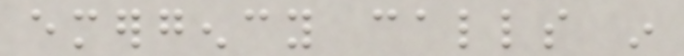emergency calls in
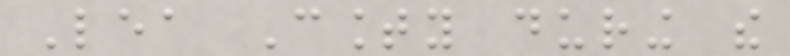Lea County during the
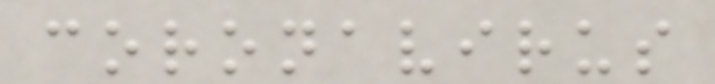coronavirus
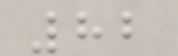82
